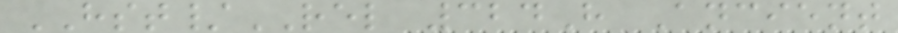HST/REL 324H Ancient
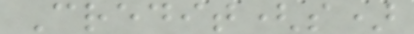Credit(s)
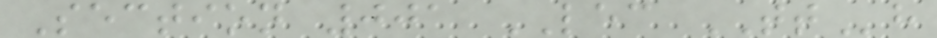Section 001 LEC TTh
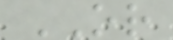OR
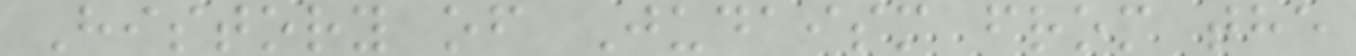History of Judaism from the
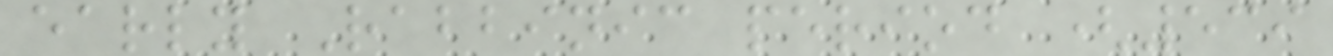early Rabbinic period (539
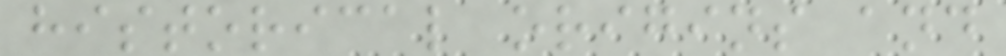historical origins and
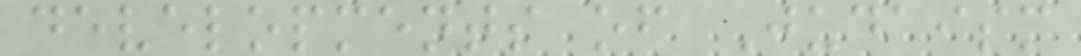developments of Judaism
